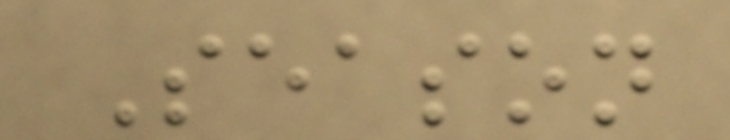Season
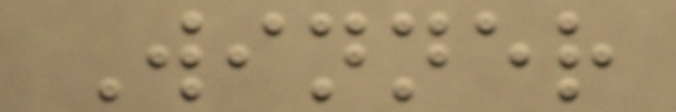Winner
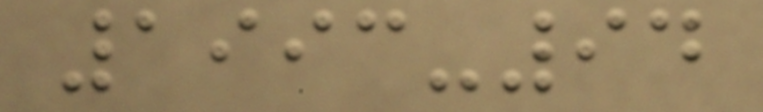1993-94
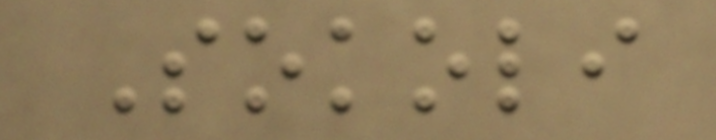Sokoli
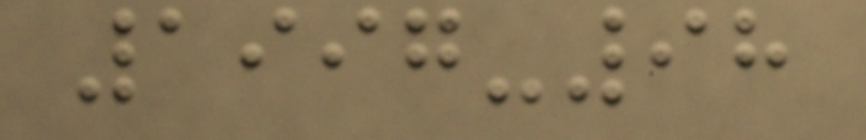1997-98
